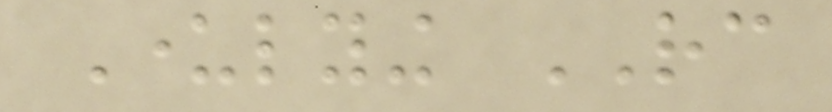Underlying RC
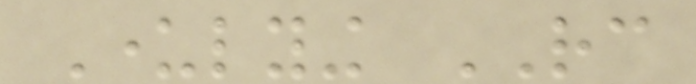Underlying RC
